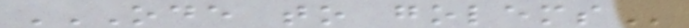ODE TO GOLEMS
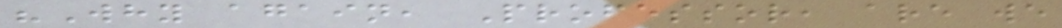"Why again, Professor, are we
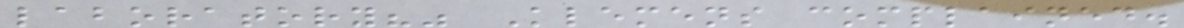laboratory?" Klemens complained.
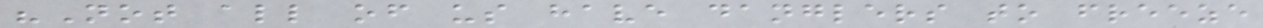"Not all of us have danglers to freeze
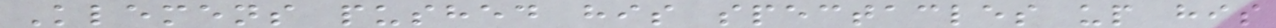Klemens pushed his spectacles up his
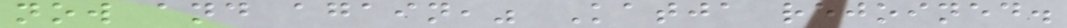now and again," Katja rejoined.
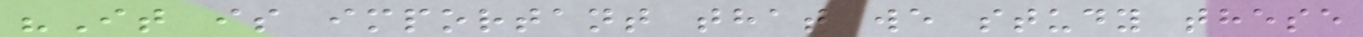"It is important that we study these
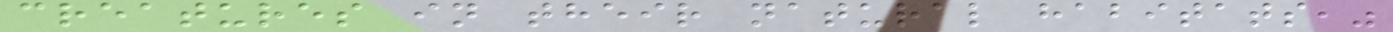creatures in their natural habitats,"
